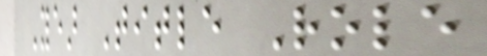Year Title Role
